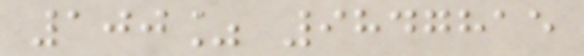100% 9847815
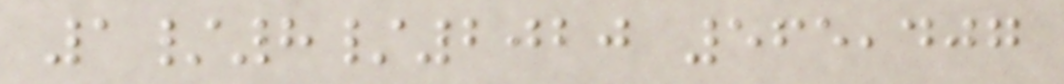1/8/2020 565,407
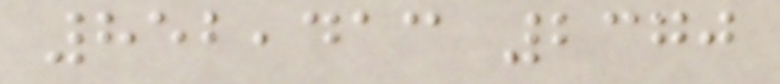852,413 2370
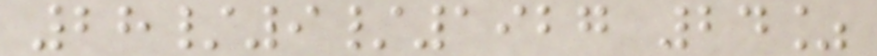28/9/1927 24%
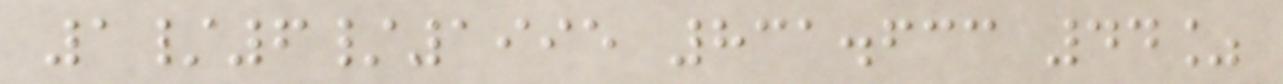1/6/1995 831.633 44%
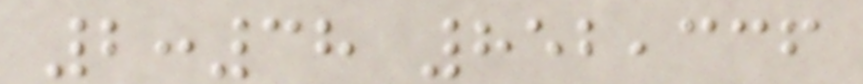2:38 852,336
